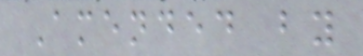Amended by
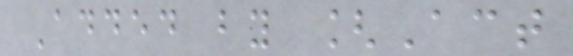Added by [Act
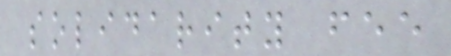solidarity fee
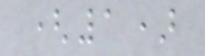(1)
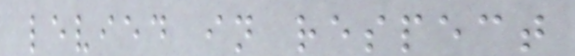levied in respect
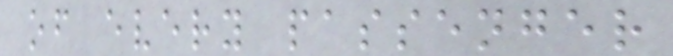of every passenger
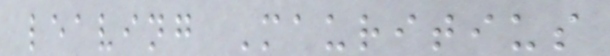leaving Mauritius
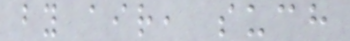by air, such
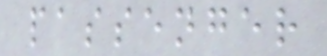passenger
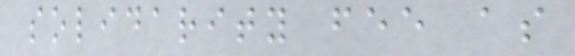solidarity fee as
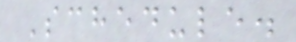Schedule.
